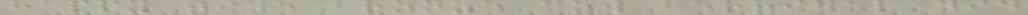happy tide bronze cow berrigal did
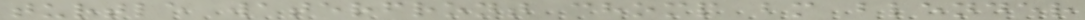turtle waterfront chomp bm blender
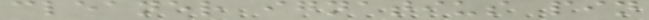cleaner ignatius pin
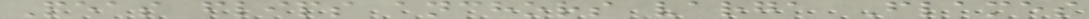Peas flips anchors varga Flames
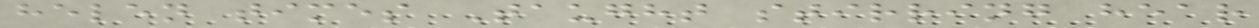helen times Taught stirring hear
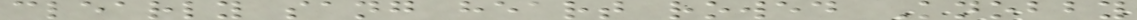clearly sang heart rowed Knobby
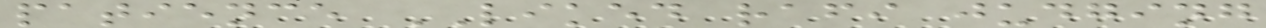patience LIKED rafi judging
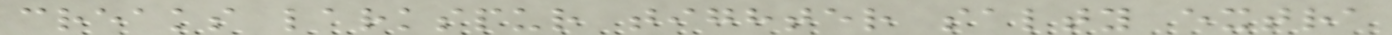creaks larkspur tighter salty extra
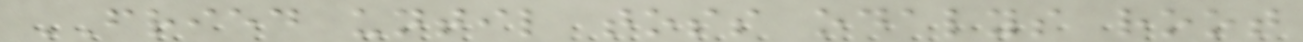FRIED until toss odalys root
